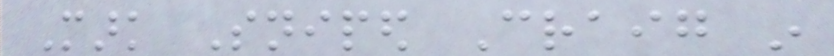Mark Sniped Craig in
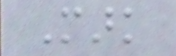Mark
